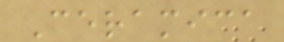Ceramica
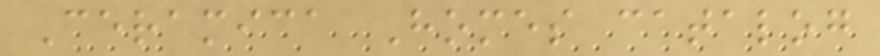Ceramica Homes catalog
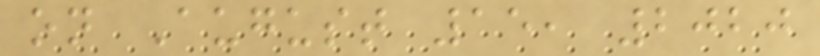on August 15, 2020
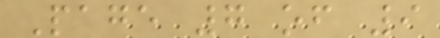Page 7 of 9
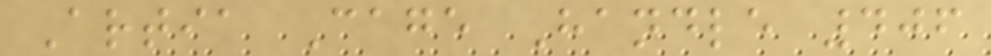Artia Cage Handle 406
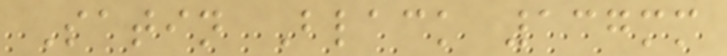Satin Black 137mm
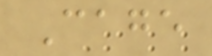Cage
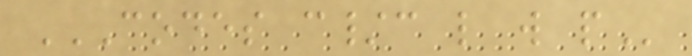CODES C/C L W P
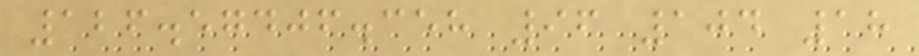126.57406.358 96 104 18
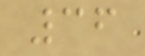36
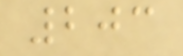203
